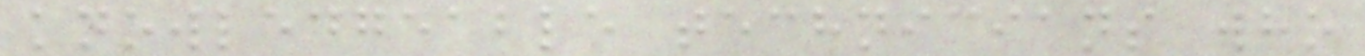knowledgeable technicians who
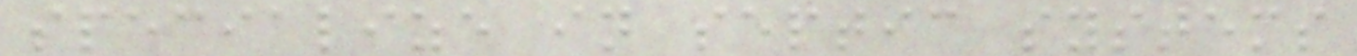specialize in septic systems
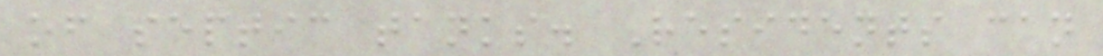of septic tanks. Residents can
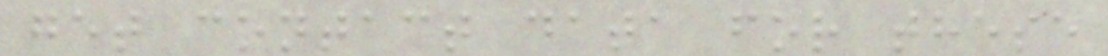get contact data for these
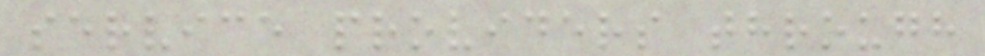service providers through
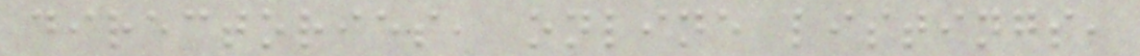directories, online listings,
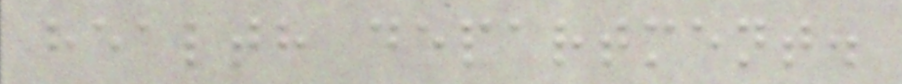health department.
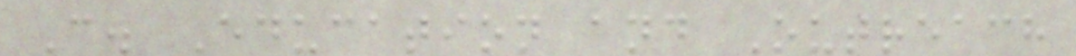C. Education and Outreach
